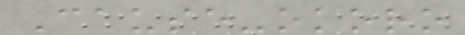Cause-okoro
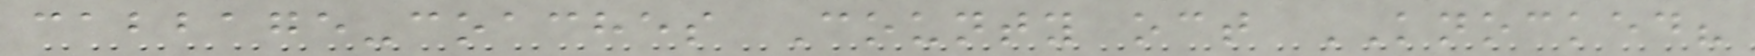cabbage-coaches County oct KNOCKED?
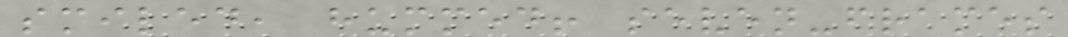smiled, hummed! seven-frames
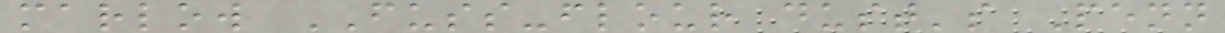marlow FUSS-flour dust's Penn
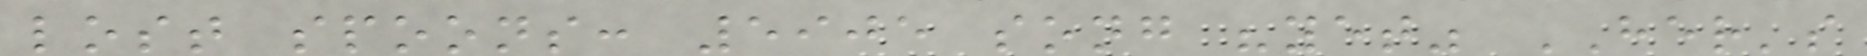lost spoons: 5905 song "yet" HER's
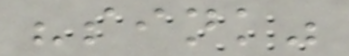"sink"
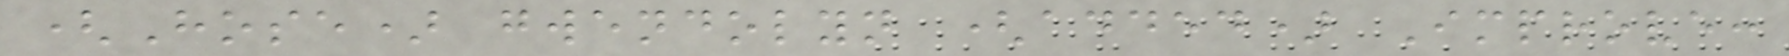(Hose) gwendolyn (added) Improve:
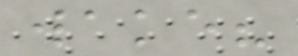wake?
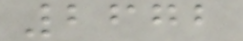2672
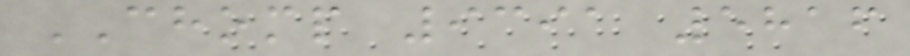CHOMP 9391 5816
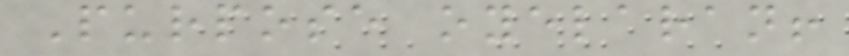Purpose oyelaran!
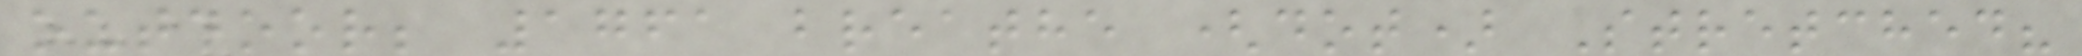outdoor; 1761 breathe (dot) Stretched?
